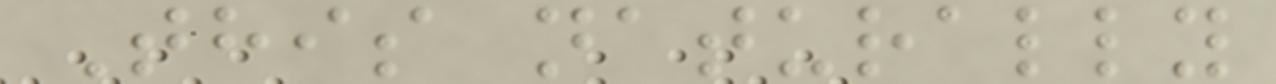This naturally
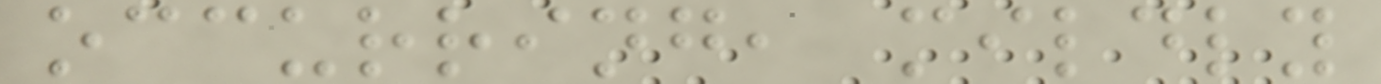occurring, mildly
